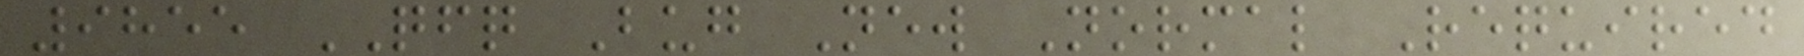9855 QFQ Bug New Normal Required
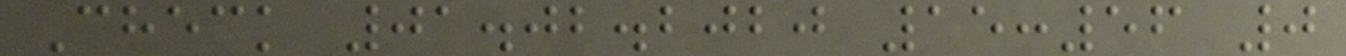Check 01.02.2020 15:56 0
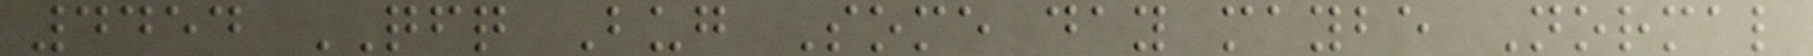4454 QFQ Bug Some day maybe Normal
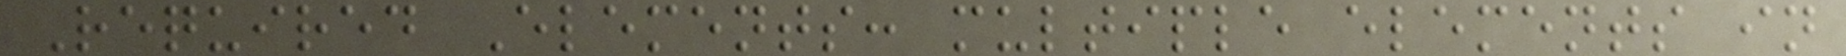Required Elements: multiple elements in
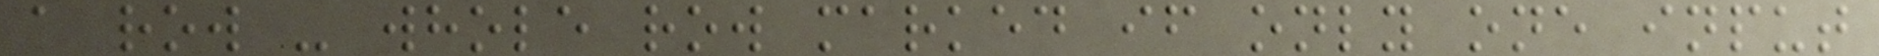a row - whole row marked if only one input
